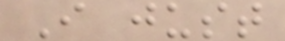I just
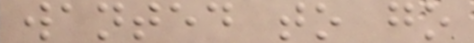wanted to go
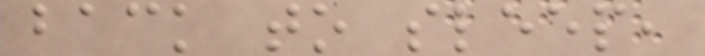back to sleep,
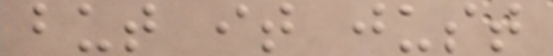but it just
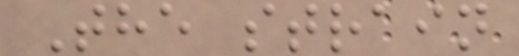The strain
